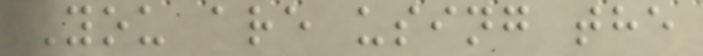You are using the
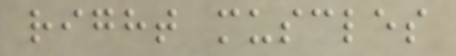right muscles
